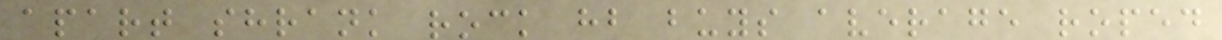apart shrank rock hb buys average roped
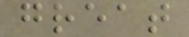great
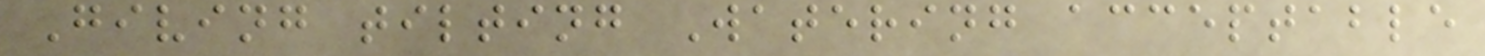Giving tilting Watering acceptable
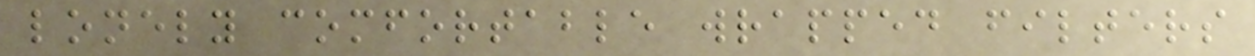lonely comfortable wrapped filters
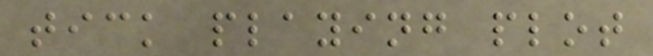tick playing plot
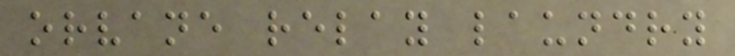orvane relay laundry
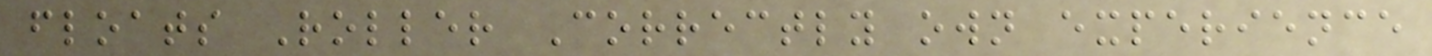floats Roller Correctly own experience
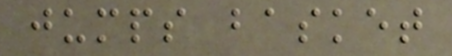jumps basket
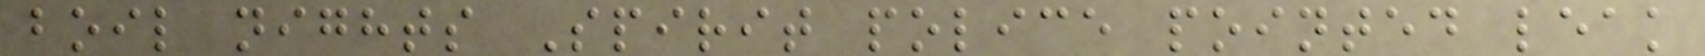boil nights Spirit police pointed leak
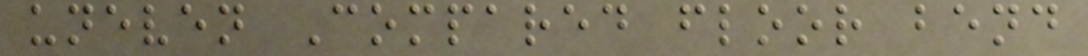uneven Compared floor bend
